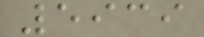5939
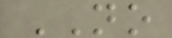NO
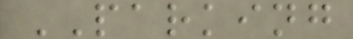PARKING
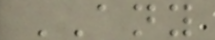ANY
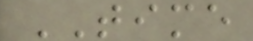TIME
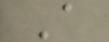A
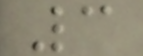3
